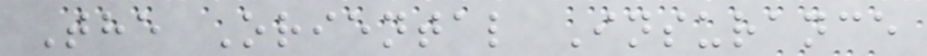The Oriental Insurance
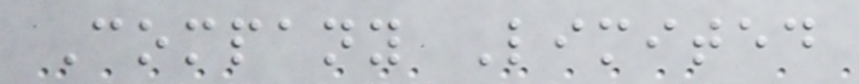Company Limited
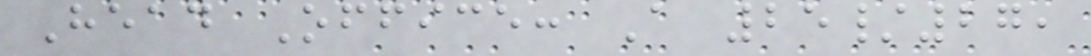Head Office: A 25/27,
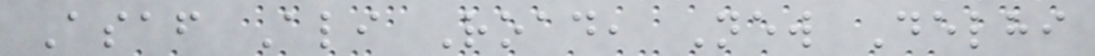Asaf Ali Road, New Delhi
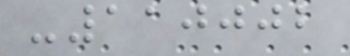-110002
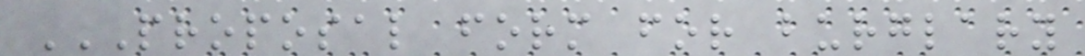PROPOSAL FORM FOR BURGLARY
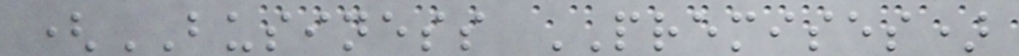(BUSINESS PREMISES)
